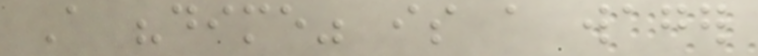A "dime" is a wager
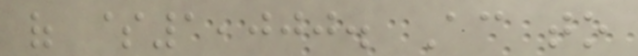of $1,000. According to
